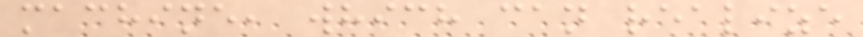machine, which can realize
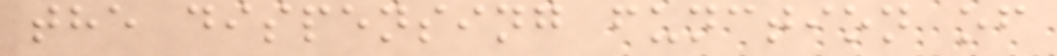the dispensing function of
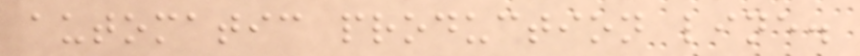automatic production line.
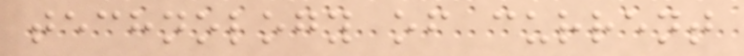technology of current
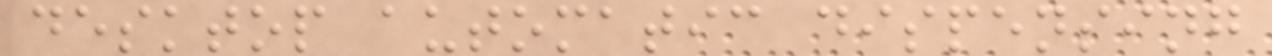desktop automatic dispensing
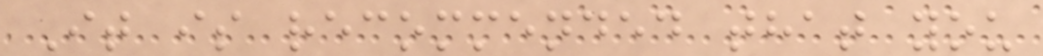It is recommended that you
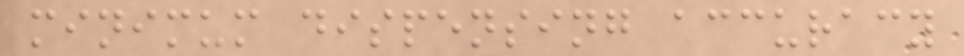minimum dispensing accuracy
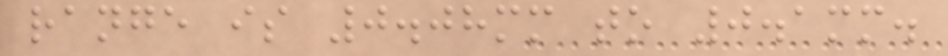range is 0.08mm to 0.1mm.
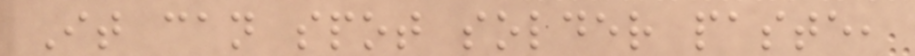It can spot solder paste,
